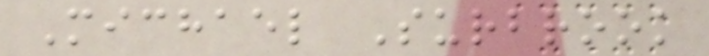Michael Surbrook
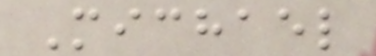Michael
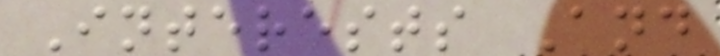Interests And
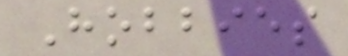Hobbies
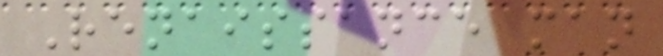Renaissance man
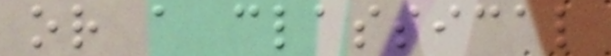or a classical
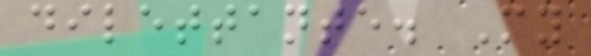dilettante. My
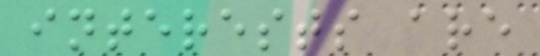interests are
